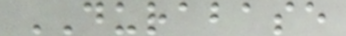DURABASE
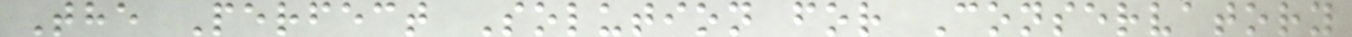The Perfect Solution for Conservatory
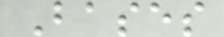Bases
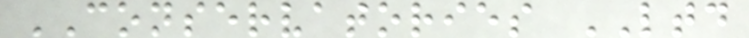CONSERVATORIES LTD
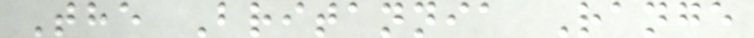The Britannia Range
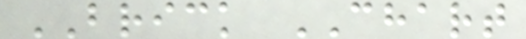BRICK CHART
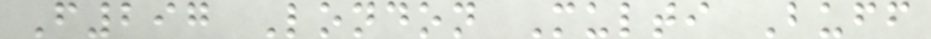F297 London Multi Buff
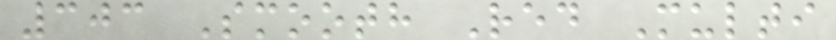303 Smooth Red Multi
